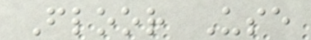Floor Use
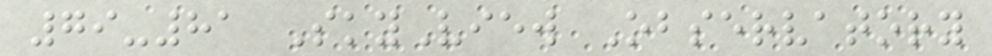79-81 SkyView Observatory
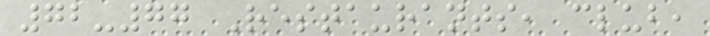72-77 Restaurants, club,
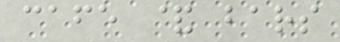cafe & bars
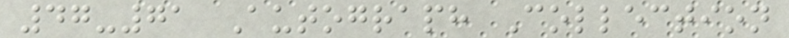47-71 Autograph Collection
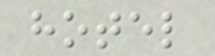hotel
